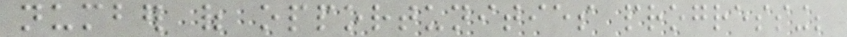number of opportunities progressing;
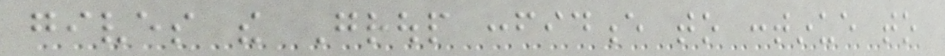gives the Group confidence to continue to
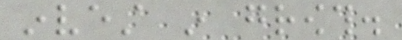invest in growth.
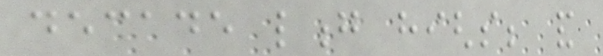decade long highs; and
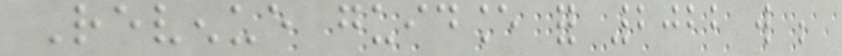Revenue guidance for 2022 will be
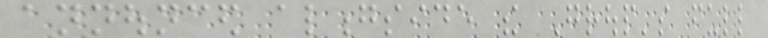announced alongside the Group's full
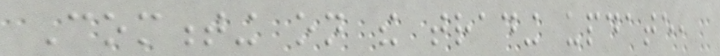Commenting on the trading update,
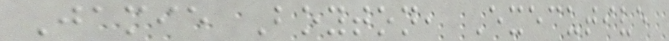Jamie Boyton, Executive
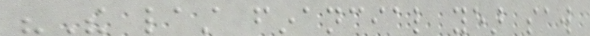"The last financial year saw
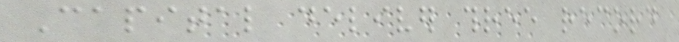Capital deliver three record
